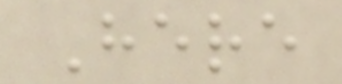Here
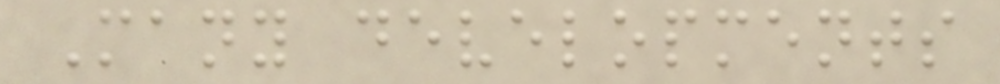Many developments
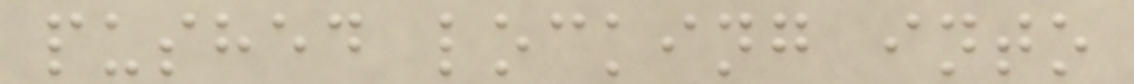pushed locking into
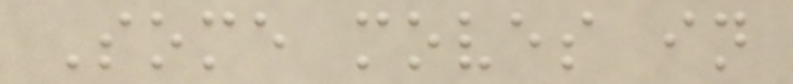Some moves in
